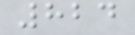824
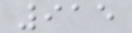915
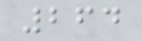264
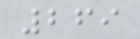269
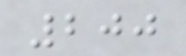200
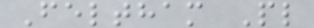Feltham Pl
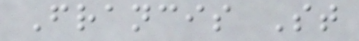Francis St
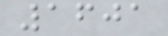1601
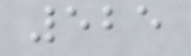525
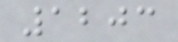1203
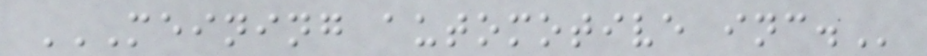MEINING AUTOMOTIVE INC.
